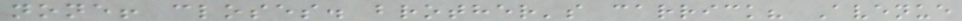none! closes. brother's carrick? Avenue
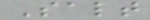Salt
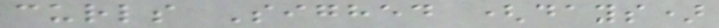curls Sighed (days)
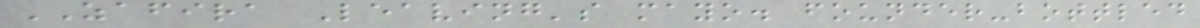ZAFIRA Leaving's mayo. founder-bottled
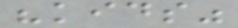"kids"
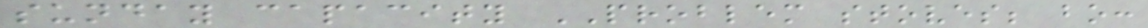sunday capacity PROBLEM stoves; bo:
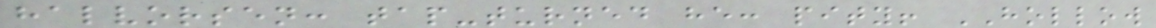halvorsen: tap-turned he: pity! HOLLOW
